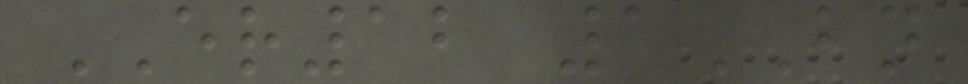ER12 1BN
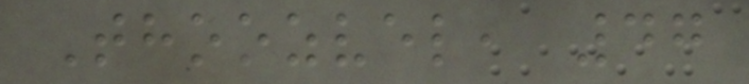Thoozvel, 47
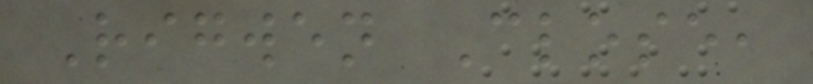Rigwen Close,
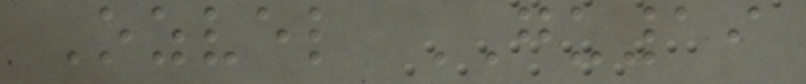Ozvel GU19
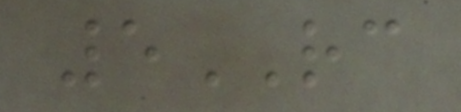5RC
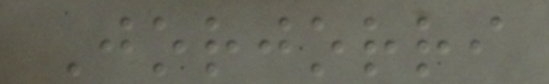Jorjorri
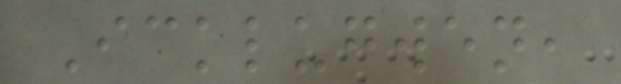Icklugwen,
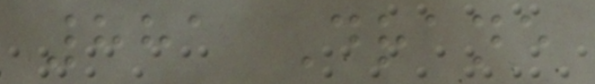881 Drane
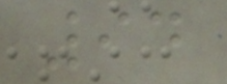94
